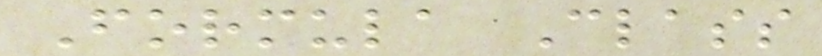Formula Class
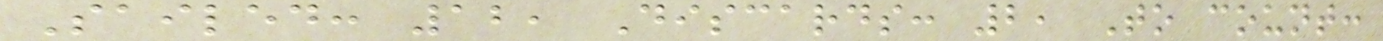Sailed: 12, Discards: 2, To count:
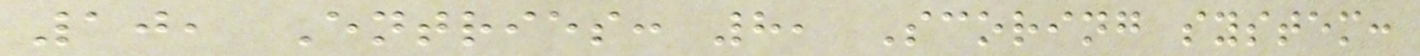10, Entries: 8, Scoring system:
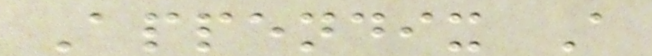Appendix A
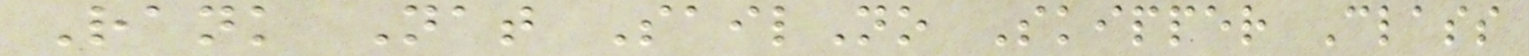Rank Nat SailNo Skipper Class
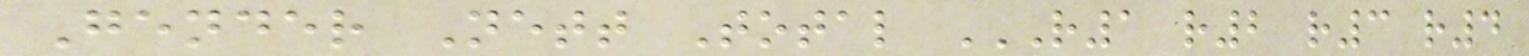Gender Nett Total R1 R2 R3 R4
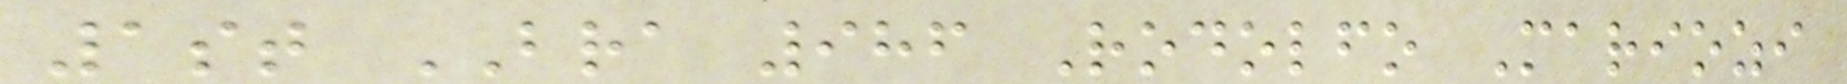1st BRA 986 Rodolfo Mariozi
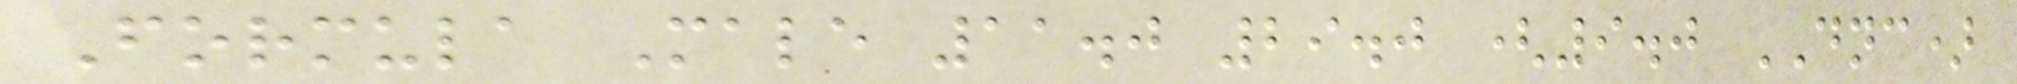Formula Male 11.0 29.0 (9.0 DNC)
